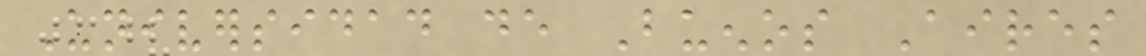Universidad de Buenos Aires
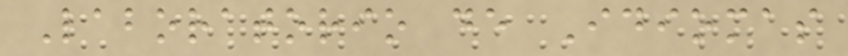Laboratorio de Idiomas
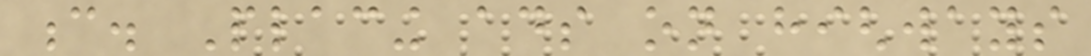c. Placing ads on highways
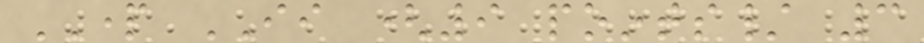PART II (9 points/ 3
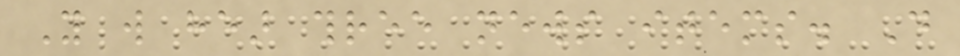You will hear three news items. Do
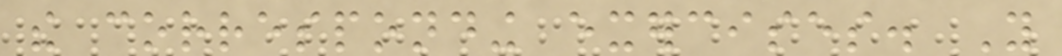the corresponding exercises. You
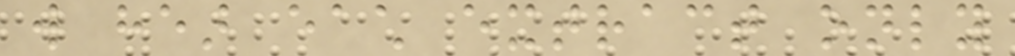will hear each extract only
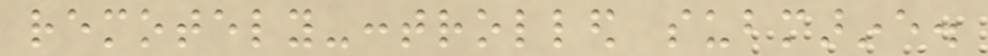remotely-controlled submarine.
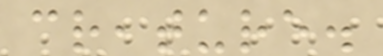creature.
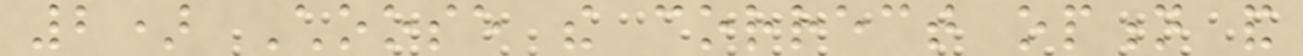2) Choose the correct option and
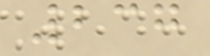237
